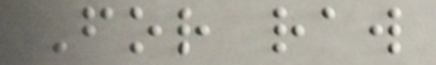For raw
